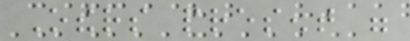Others present were
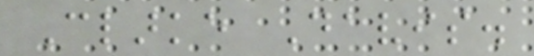Clarke Davis.
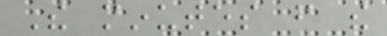The minutes from the
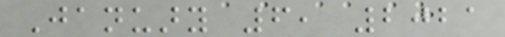January 6, 2021
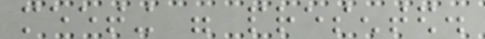meeting were presented.
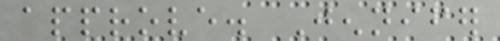approve. Jennifer
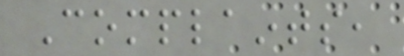Complaints,
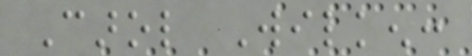Carol Wilken:
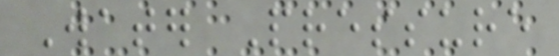Water Pressure
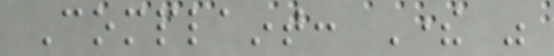Complaint: There was
